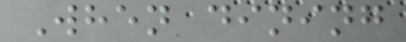When dining
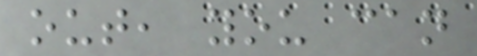out, you can
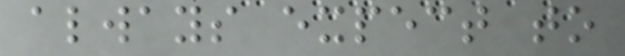always expect to
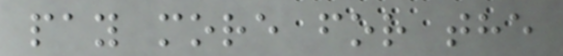pay more for the
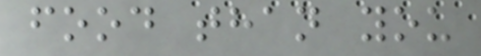food than you
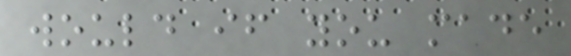would if you made
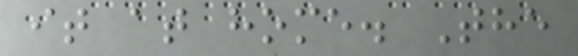it at home. The
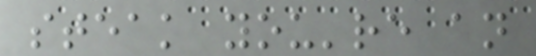steak you're an
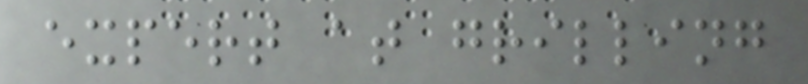expert at grilling
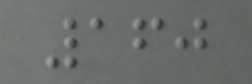160
